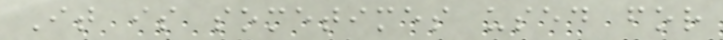It is sometimes used for
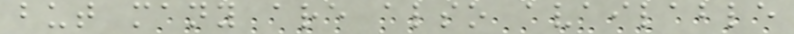but many are also available
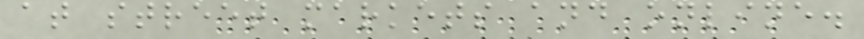at street markets and online.
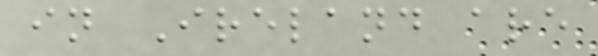in Ireland are
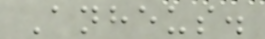Anheus.
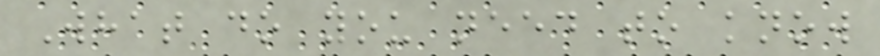What do you need to know
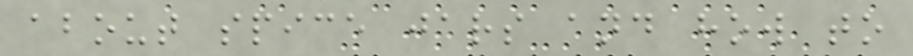about spice jars and how to
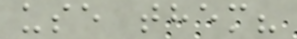use them?
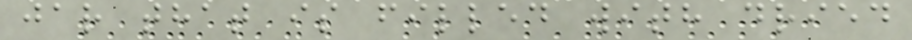jar that is filled with dried
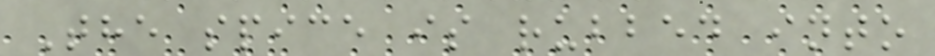The spice is rubbed into
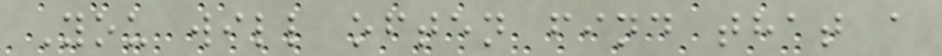You will often find that a
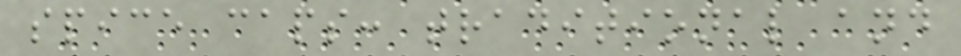spice caps: traditional and
